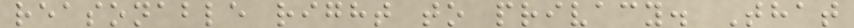reasonable right to privacy. That
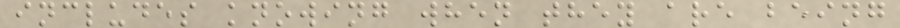includes knowing when they are being
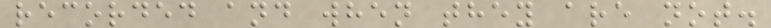recorded and when they are not.
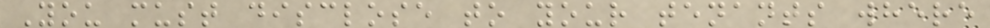You must disclose to your tenants where
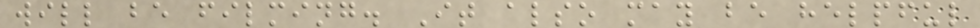will be filming. It also may be helpful
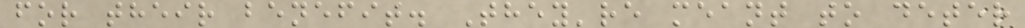for their benefit. They're meant to deter
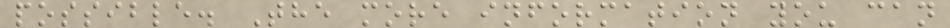possible. The more information you can
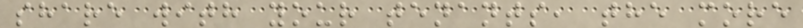share with your tenants, the more
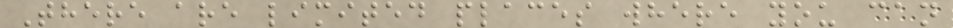There are limited places where you can
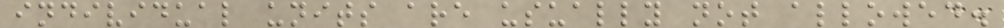individual units are usually not allowed.
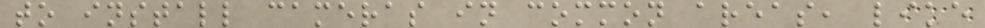to install cameras in common areas, like
